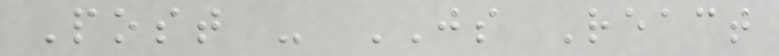Post - JS React
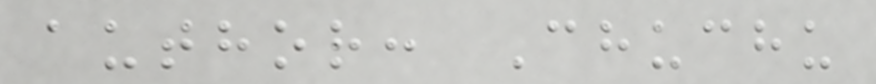author: Chuchu
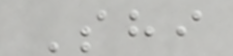Shi
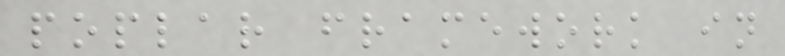poplar framework in
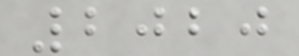2020
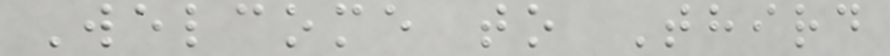Welcome to Third
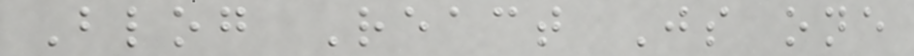Blog React Js one
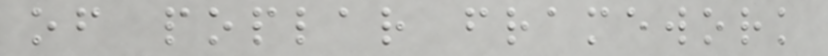of poplar framework
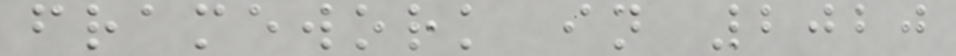framework in 2020
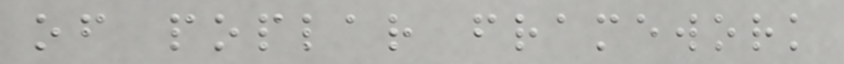of poplar framework
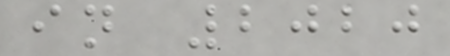in 2020
